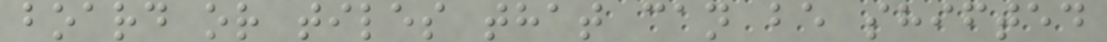board or tiles that can be shifted
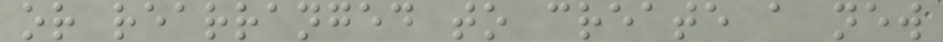or rearranged to create a new
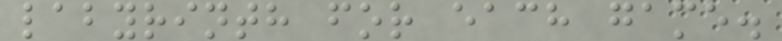labyrinth for each game.
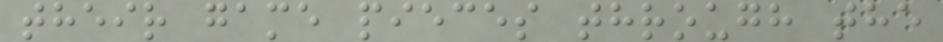their game pieces through the
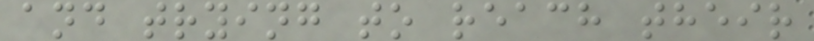and trying to reach their
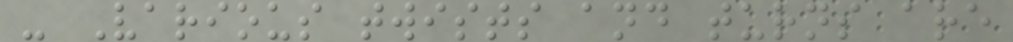- Various twists and turns are
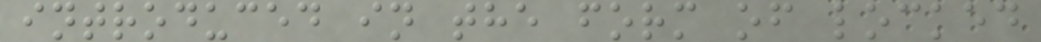introduced in the form of locked
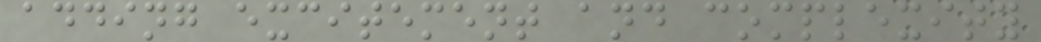adding excitement and complexity
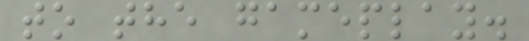to the gameplay.
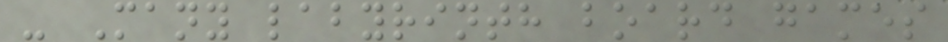- Many labyrinth board games
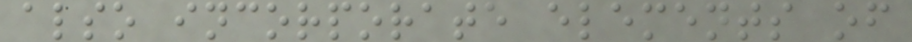also incorporate elements of
